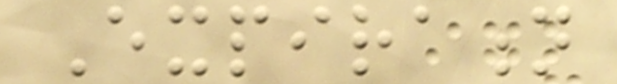Expiration
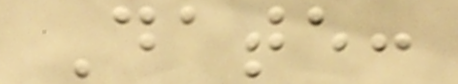Date:
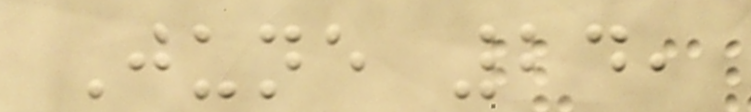June 24,
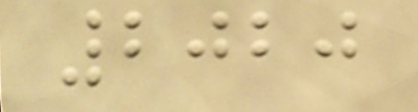2020
